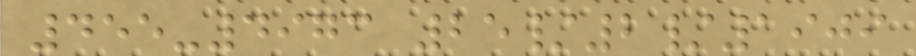455-4973 25/2/1909
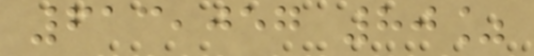613,057 80%
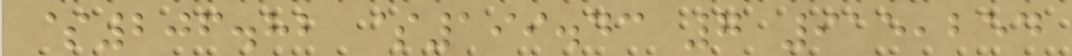$206.82 $199.43 7 915,254
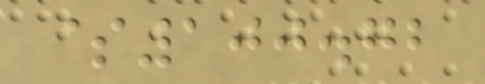$100.72
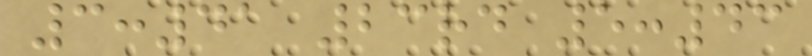3:41 23rd 5:43
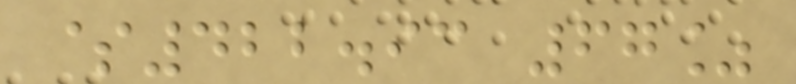$422.93 67%
